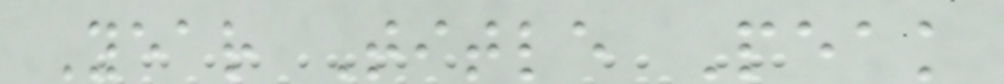Year Title Peak
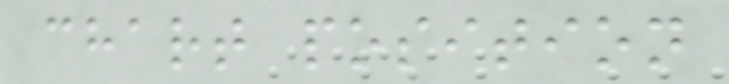chart position
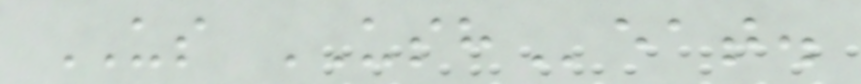US USHeat.
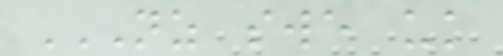NZ SWE UK
